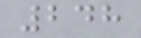248
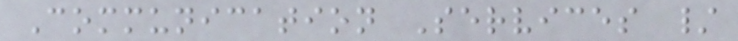Communication Services /
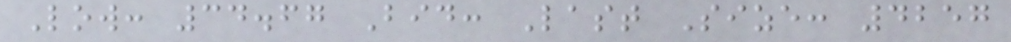Low: 34.67 Bid: Last Size: 4257
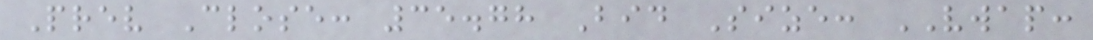Prev Close: 35.78 Bid Size: VWAP:
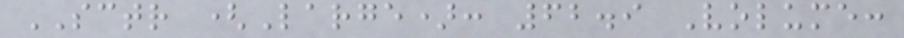SCTR (Large): 62.9 Volume:
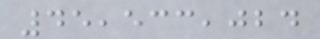45,533,024
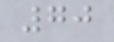70
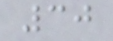30
